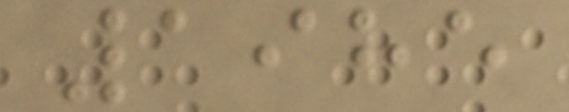1985
